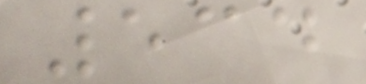534
